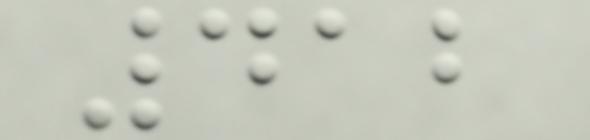412
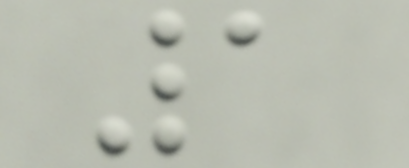1
